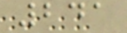241
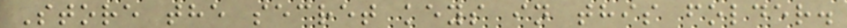Store the secret keys in this folder.
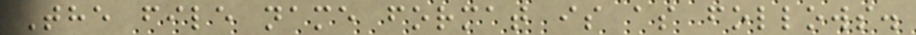The file name format is as follows.
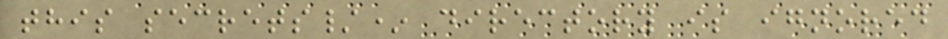this secrets/* directory is ignored
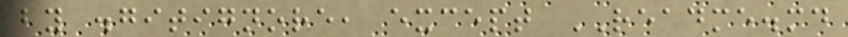by .gitignore, except README.md
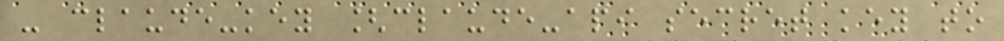- claude-key [claude-api secret key to
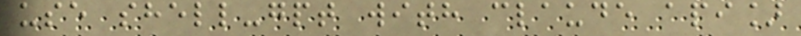use shell-gpt with claude api]
